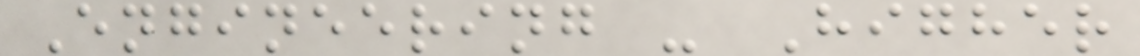Engineering - Higher
